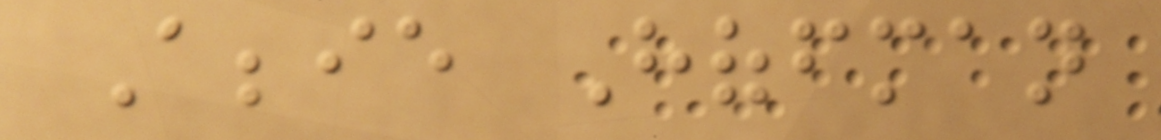Abbie Hoffman
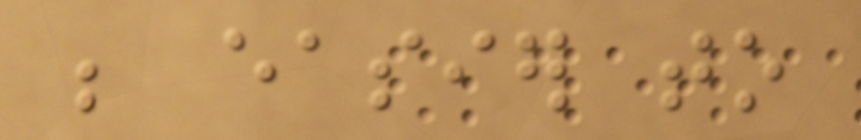be easier to
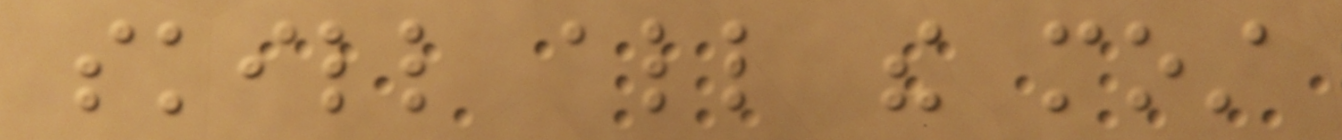skill all the most
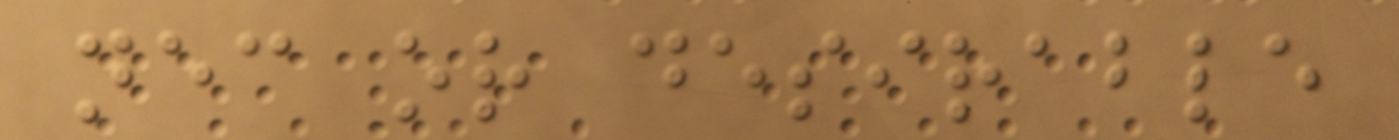necessary or desirable
